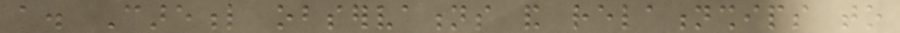a. Careful observations and relationships to
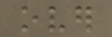over
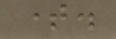time.
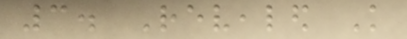3. Revealed Knowledge
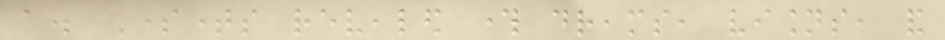a. Sometimes revealed through dreams, visions, and
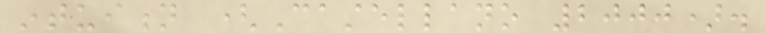intuition (Castellano 2000).
